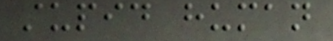stupid human
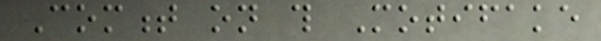Comment on this Motifake
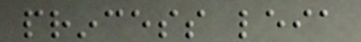princess leia
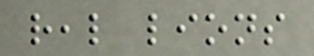real lions
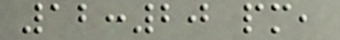12:20 pm,
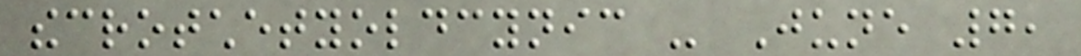thecrotchetyoldcynic - June 7,
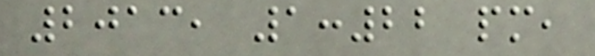2013, 1:22 pm,
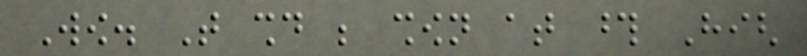Wow. That should be shown at those High
